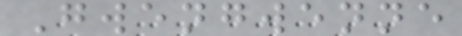Gwengwenne
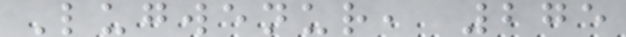Lugwenur, 275
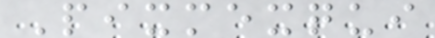Pixmexqui
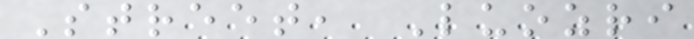Street, Luozri
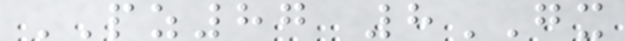PZ87 8GX
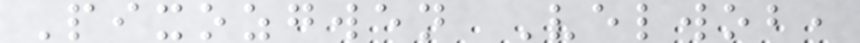Pixozgwen Velwob,
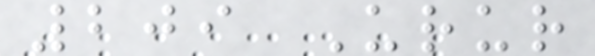209 Urur
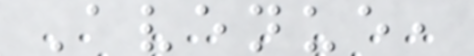Avenue,
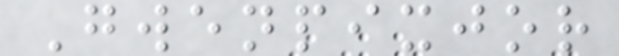Gwenpixjor
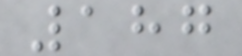187
